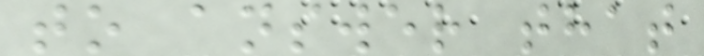to answer that
